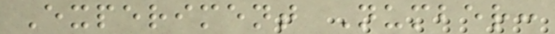Experiment Number:
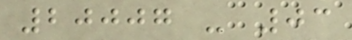20007 - 03
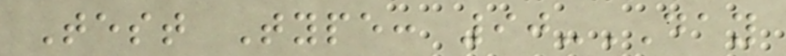Test Type: 90-DAY
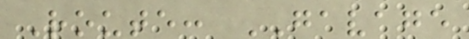Route: GAVAGE
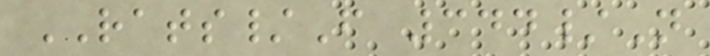RATS/F 344/N
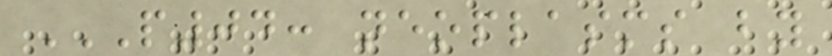P04: NEOPLASMS BY
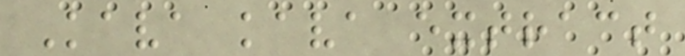Kava kava extract
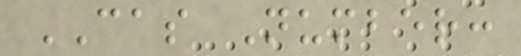CAS Number:
